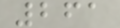261
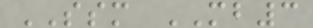SSM MB3
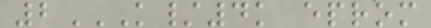2K/4K EPROM
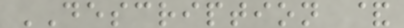DESCRIPTION &
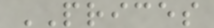PRICES
